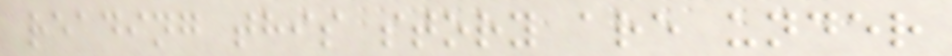reading this story are under
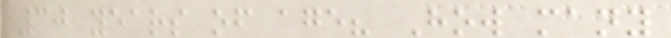30 years of age? How many
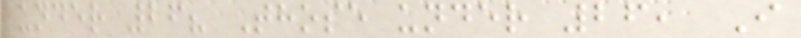under 26? Those under 26, I
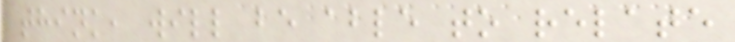think, will be able to relate
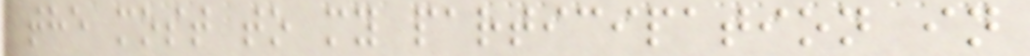the most to my participation in
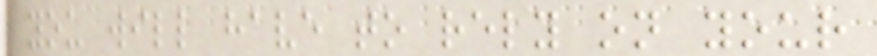you will have to rely on your
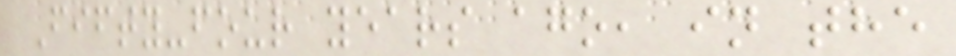Fifty-four years ago, in the
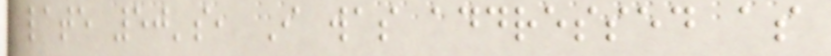late 50's, I was addressed as
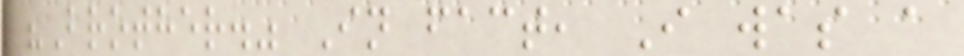"Brother." In fact, I was a
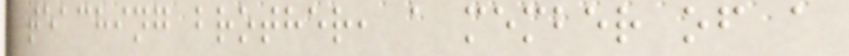teaching brother, a member of a
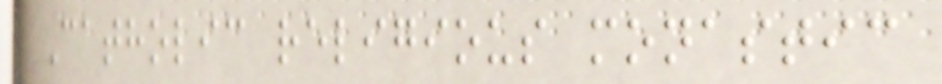Catholic religious monastic
